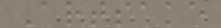Artsake
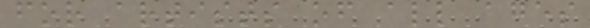for artists of all ages
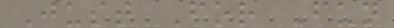Just For Fun
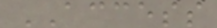ACCESS
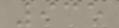935
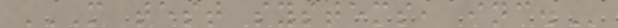M TEST SYSTEMS, INC.
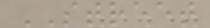STREET
